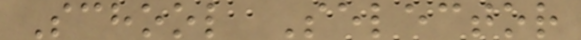School Selector
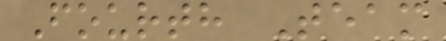Fourth Team
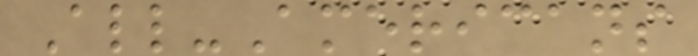All-Americans
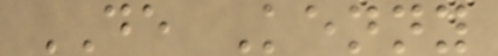DE Kenny
